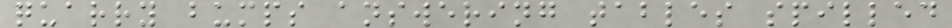quarry bumps answering tables spilled
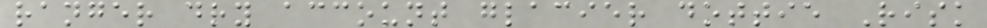ranger dry account glacier dottie Risk
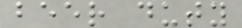beer duty
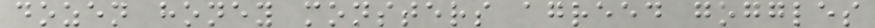dozen honey monsters agreed goggles
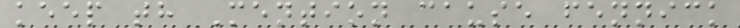keep th Mention cause fennick
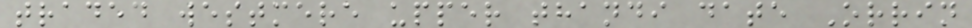traded westmere upper thandi date Orrin
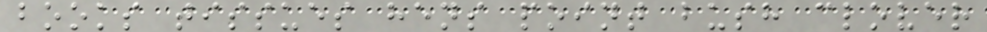books tissues hens point bush clover
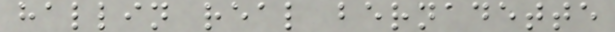hallin real bernadette
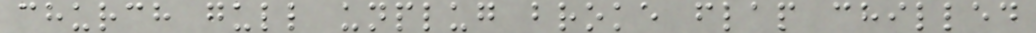church gull unplug broke flap chilled
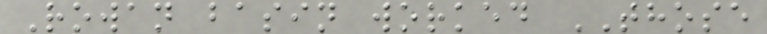Rowan basin worked THOSE
